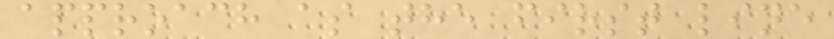approach as the first line
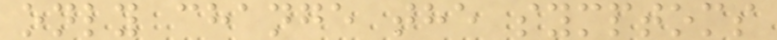only change the symptoms
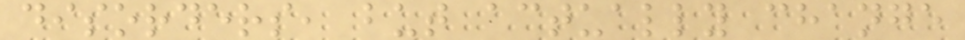disorders, but actually change
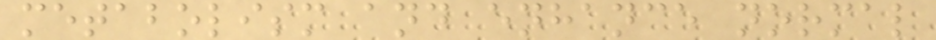metabolism and enhance normal
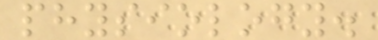physiology.
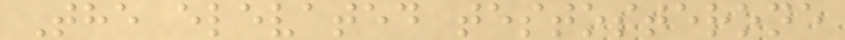The elevated testosterone
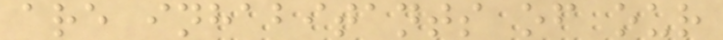are inhabitants of our
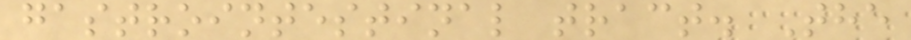gastrointestinal tract. The
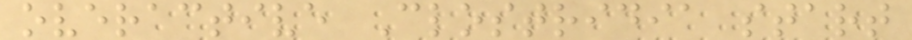overactive Clostridia start
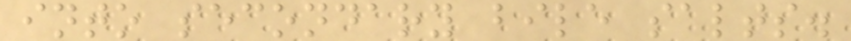into secondary bile salts.
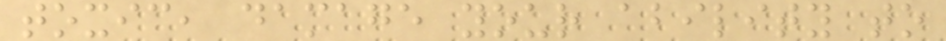toxic, damage your ability to
